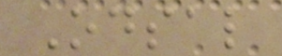Odsal
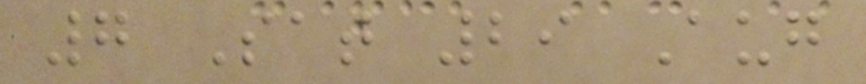7 Sat 29 Aug
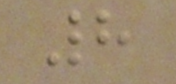8
